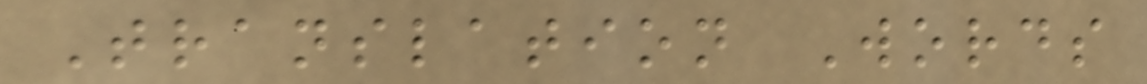Translation Words
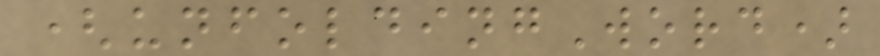(unfoldingWord)
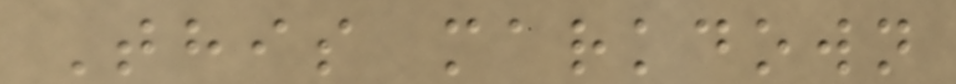This markdown
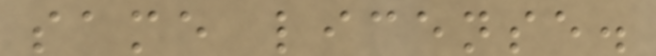same license.
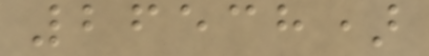26538)
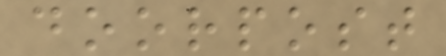doorpost
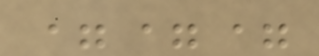===
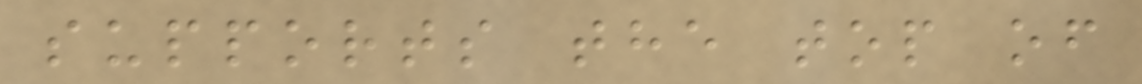supports the top of
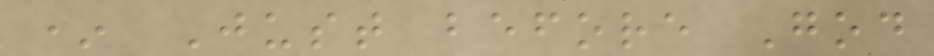* Just before God
